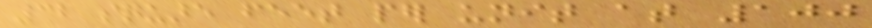32 square feet per unit at 100
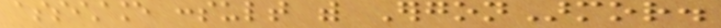assistance consult with ErgonArmor.
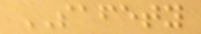SAFETY
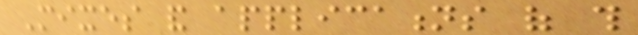Mixes and applications of this
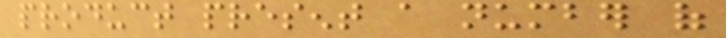product present a number of
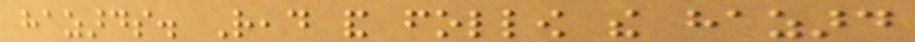hazards. Read and follow the hazard
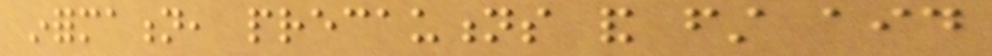information, precautions and first aid
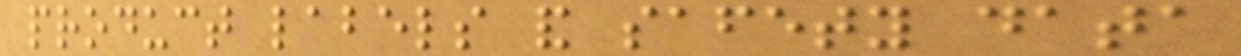product labels and safety data
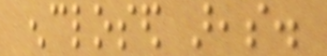enclosed areas.
